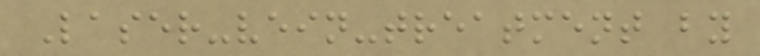Laser-vein-treatment by
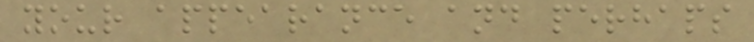your appearance and perhaps
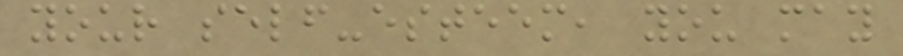your self-esteem, you may
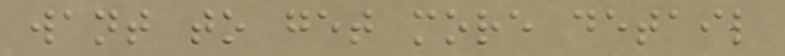want to get more detail
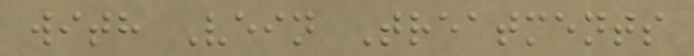with Vein Treatments
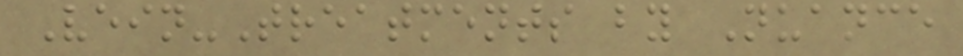Vein-Treatments by Nuance
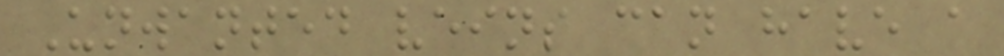Unwanted veins can have a
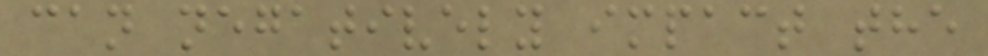can negatively impact the
